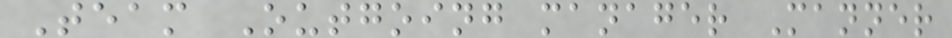Team Outgoing manager Manner
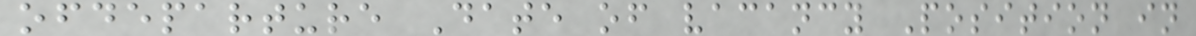ofdeparture Date of vacancy Position in
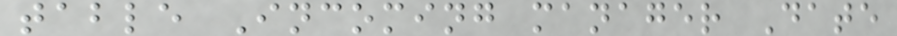table Incoming manager Date
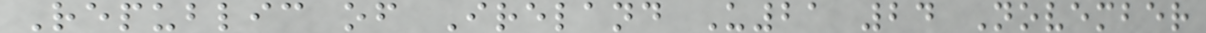Republic of Ireland U21 24 November
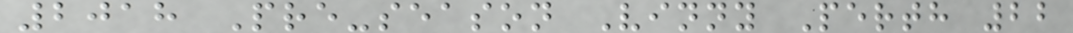2018 Pre-season Vinny Perth 22
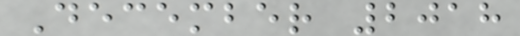December 2018
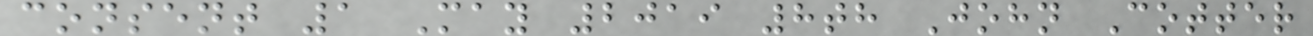consent 1 May 2019 8th John Cotter
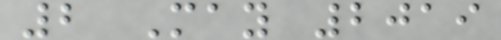2 May 2019
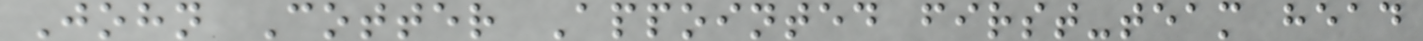John Cotter Appointed first-team head
